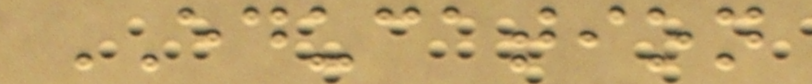EDUCATION
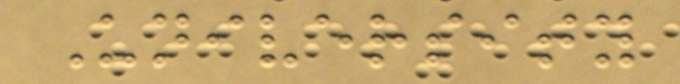University
